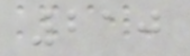210
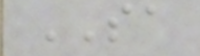SA
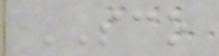SCO
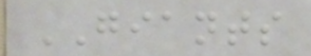GIANTS
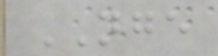NGE
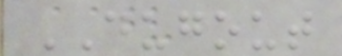DUGOUT
